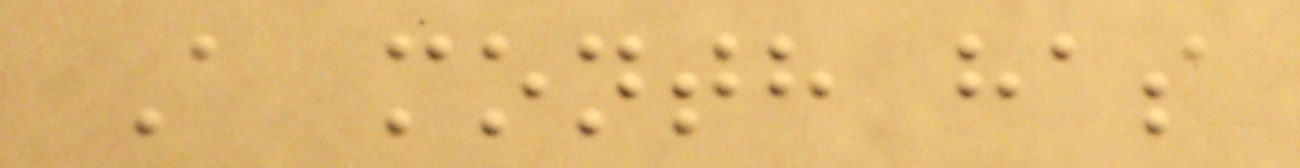A month has
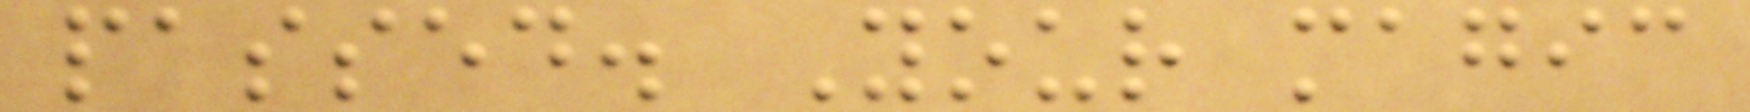passed. Your magic
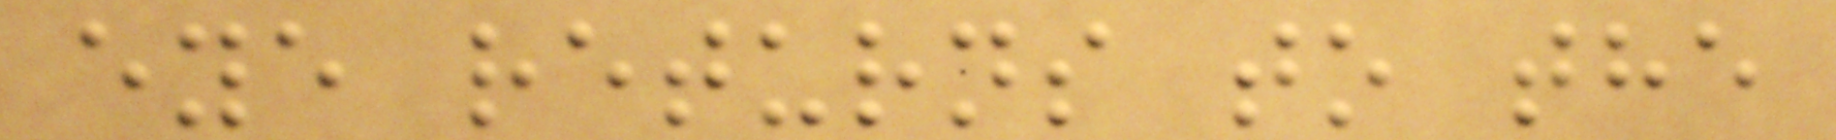eye returns to the
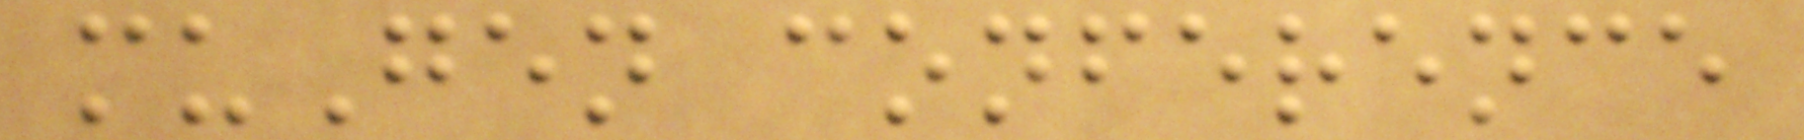muGen conference
